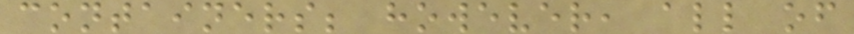containers; however, all of
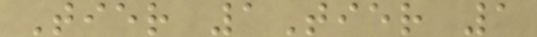Tier 1Tier 1
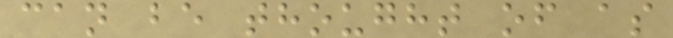can be thought of as
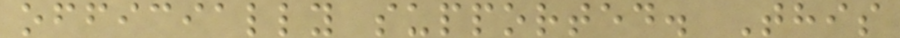officially supported. This
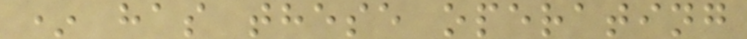* has these operating
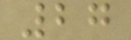27
